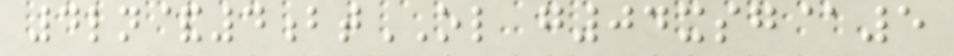4ln&4btOL g04xsg@5
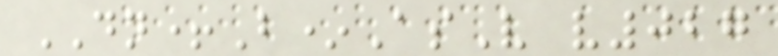DN+B*AsV v027
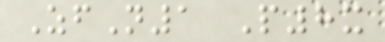ZfN1 P8x
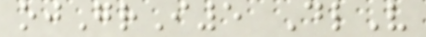ojGrI5 DlV
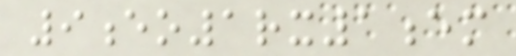9eo1rx1em
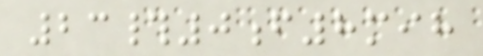23#0f8mih
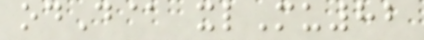odD@ xlMu82
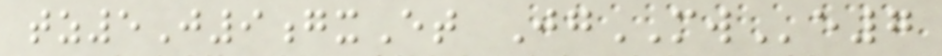tz5J9gxEt JgMWe7
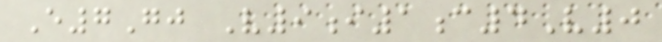E7Gj V9i1c4V0
